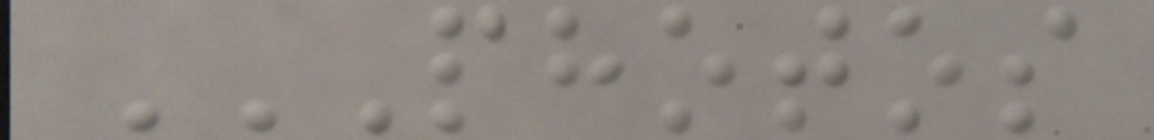PHOTOS
